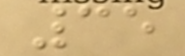35
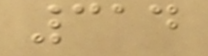314
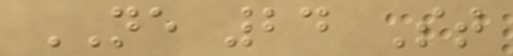NE 24 St
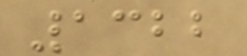1322
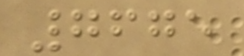7675
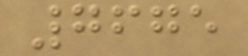7675
